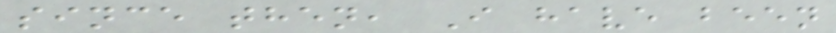since then, I have been
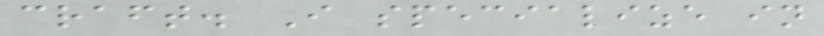craft. I specialize in
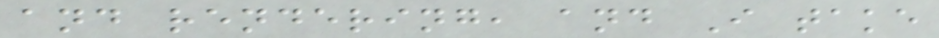and rendering, and I take
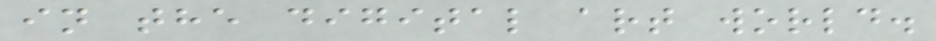in the digital art world.
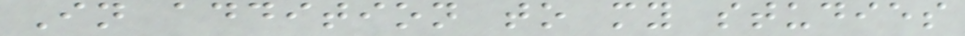In addition to my studies
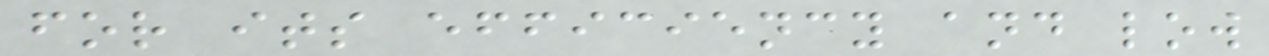for its efficiency and low
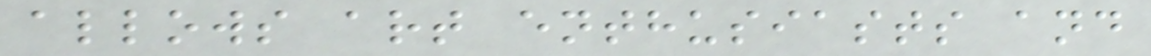allows art enthusiasts and
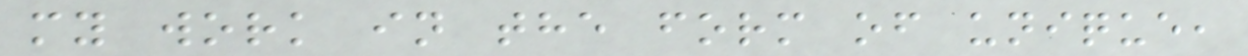my work in the form of unique,
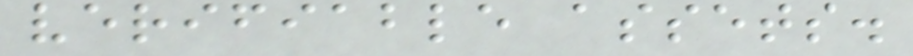verifiable assets.
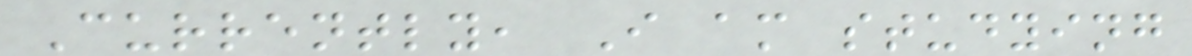Currently, I am studying
